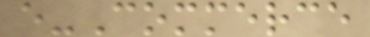e-Commerce
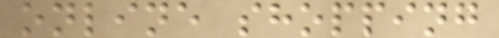online shopping
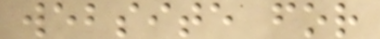website for
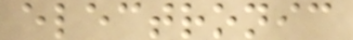electronic
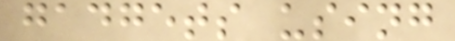gadgets using
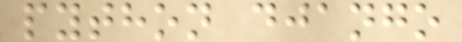python django
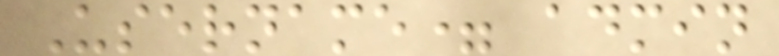Username= admin
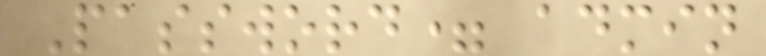Password= admin
